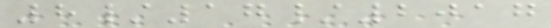8/17/2017
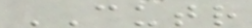CUTR
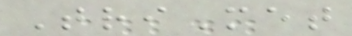TriMet
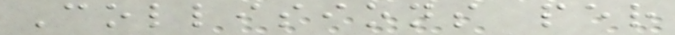Collisions per
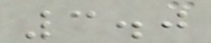3.0
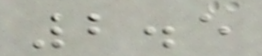2.5
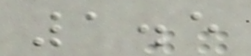1.5
